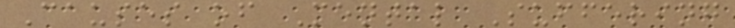Causes of Mental Suffering
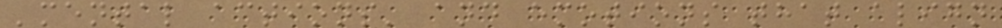'mental actions' and emotions that align
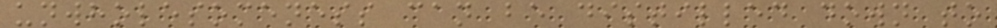unwholesomeness can be distilled down to
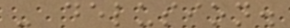- delusion.
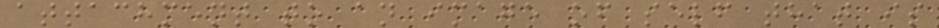attachment to an image of self that is
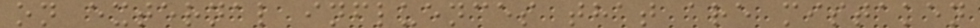on external influences that are mistaken
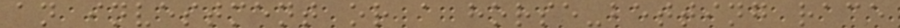an investment or a horse-betting race
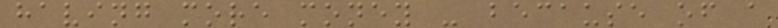having more money - because of a
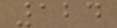124
